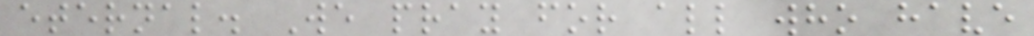eternal. We pray for all who have
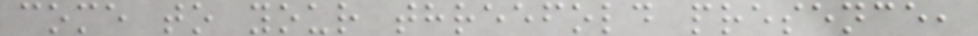come to your threefold presence,
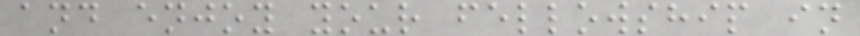and enjoy your fellowship in
